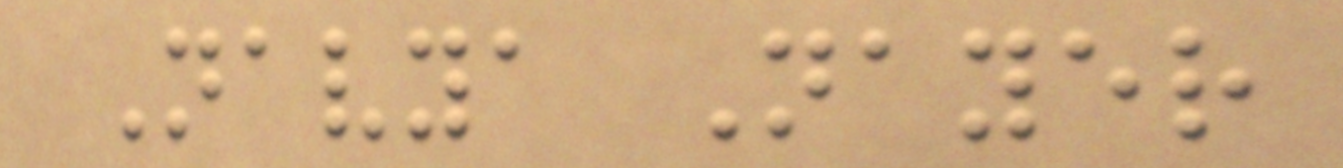Navya Nayer
